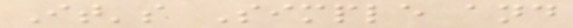It's Simple and
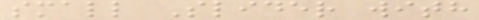small Slider with
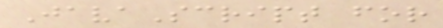JavaScript for
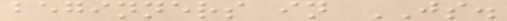beginners in JS.
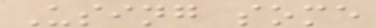Using some
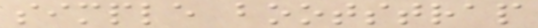simple bootstrap
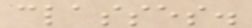classes.
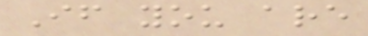If you are
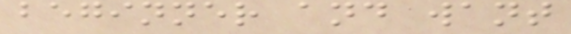beginner and want
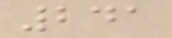241
